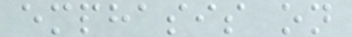emphasis on
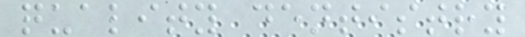quality dentistry
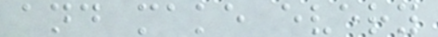and make every
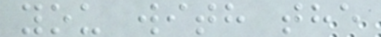you with the
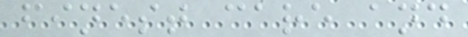finest care and
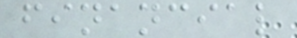financial
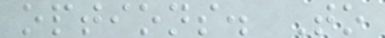options. To
